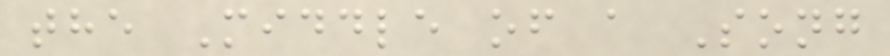the Middle of a Song
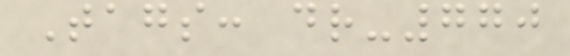Tags: dr-770
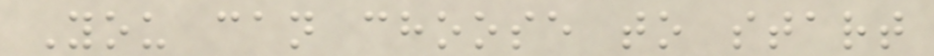You can choose to start
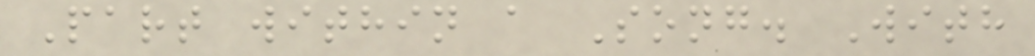Part within a Song. With
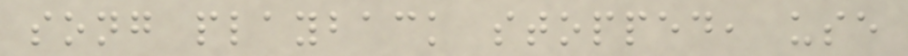song playback stopped, use
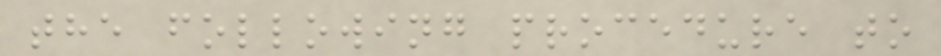the following procedure to
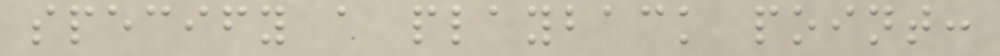specify a playback point:
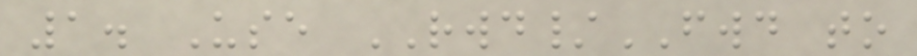1. Use RWD/FWD to
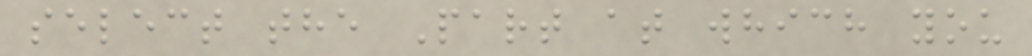select the Part at which you
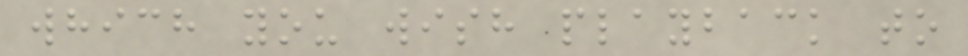which you wish playback to
